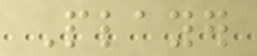Player
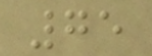75
